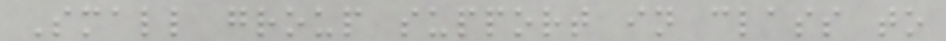Small group support in class to
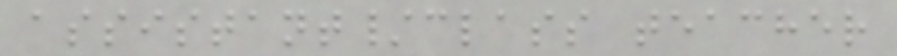assistant/class teacher
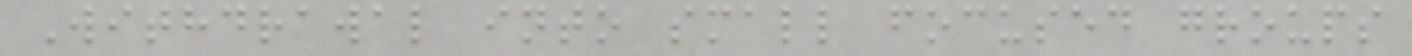Withdrawal into small focused groups
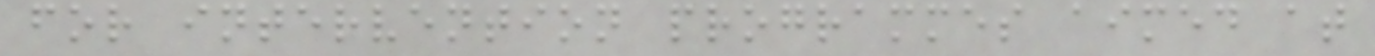for intervention programmes aimed at
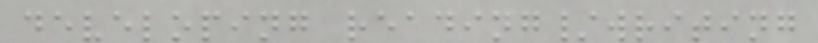developing reading/writing
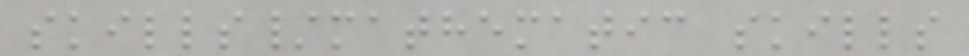skills/mathematic skills
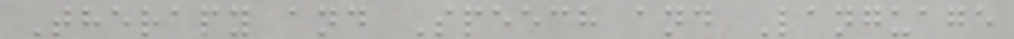Therapy and Speech and Language
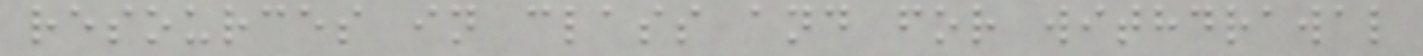resources in class and for withdrawal
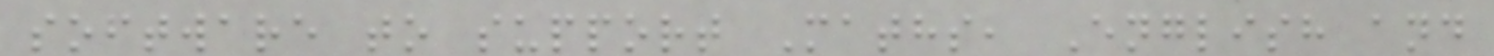software to support Maths, English and
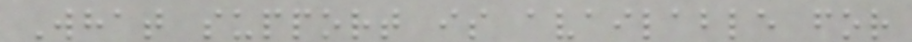What support is available for
